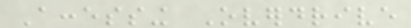Accessing Overdrive
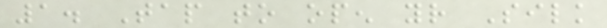1. Tap to open your Silk
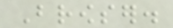Browser.
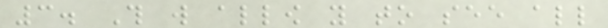3. This will allow you to see all
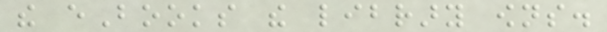the eBooks the library owns.
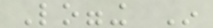Logging In
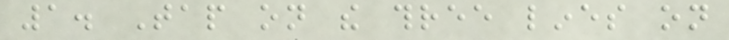1. Tap on the three lines on
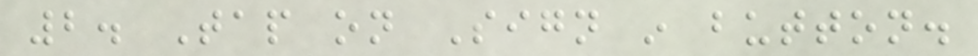2. Tap on Sign in button.
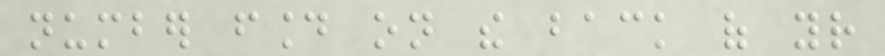number found on the back of your
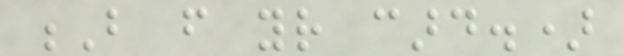B from your card.)
